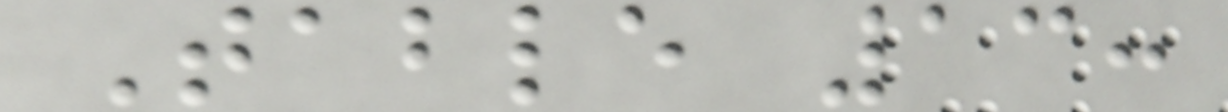Table 13:
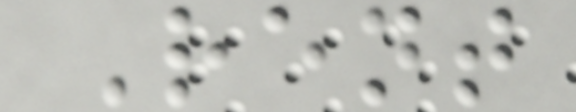Rent
